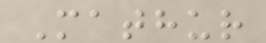Mathur
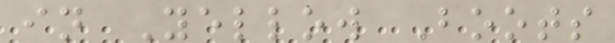in Yellow Boots
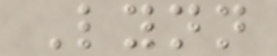Lynn
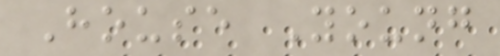House Young
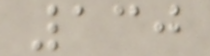130
